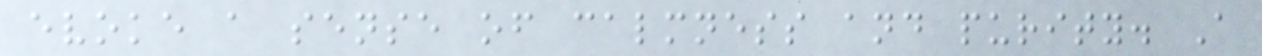evoke a sense of calmness and purity. A
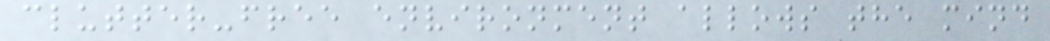clutter-free environment allows the mind
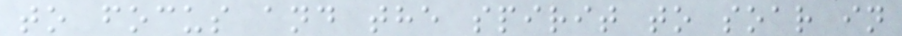to focus and the spirit to soar in
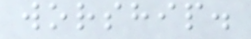worship.
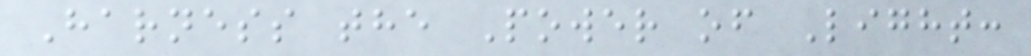Harness the Power of Light:
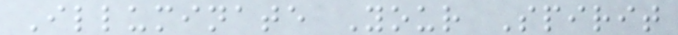Illuminate Your Spirit
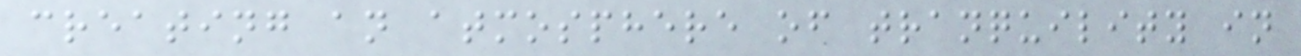creating an atmosphere of tranquility in
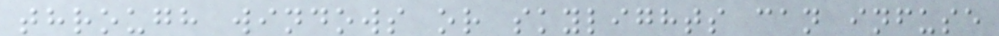through windows or skylights can infuse
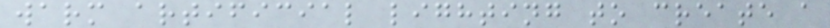warm artificial lighting to create a
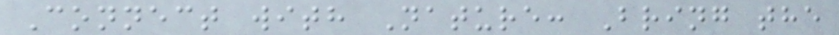Connect with Nature: Bring the
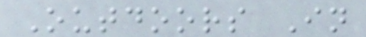Outdoors In
